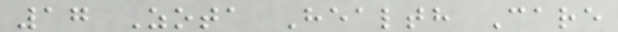17 Zota Health Care
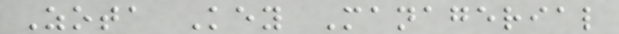Zota Key Managerial
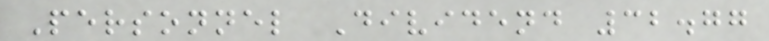Personnel Dividend 32.77
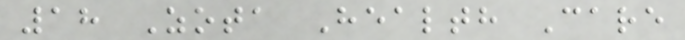18 Zota Health Care
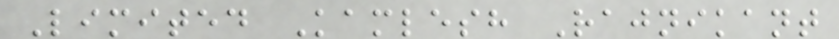Limited Kamlesh Rajnikant
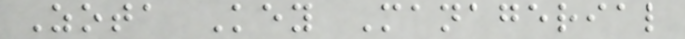Zota Key Managerial
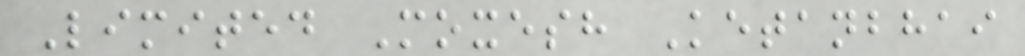Limited Moxesh Ketanbhai
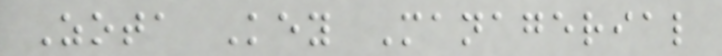Zota Key Managerial
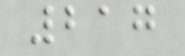217
